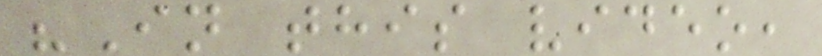"In this video,
